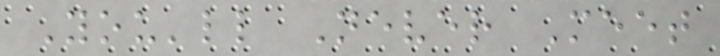You'll Never Meet
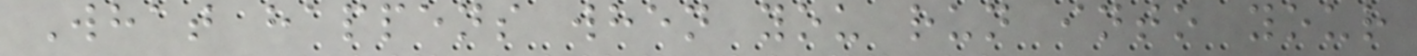What happens when you run into your
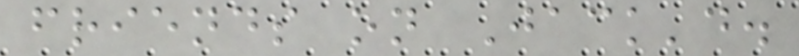friends on Jack'd.
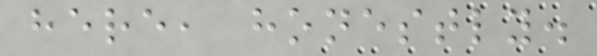here, honestly.
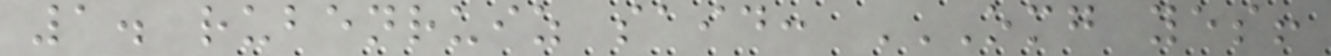1. rubenruiz said: OMG YES!
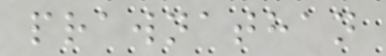prawnathan
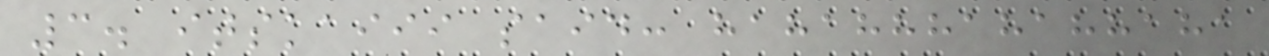3. itskaiii said: hahahhhahahhaha
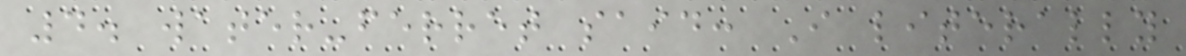4. water-ferret said: I literally
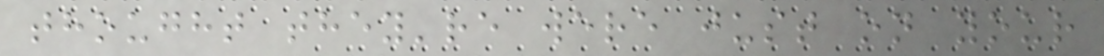thought they're were just on your
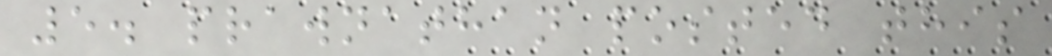5. prawnathan posted this
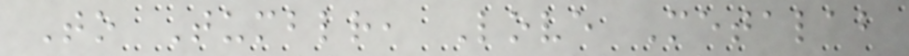To Tumblr, Love Metalab
